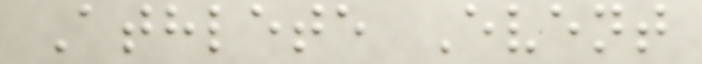Athlete Event
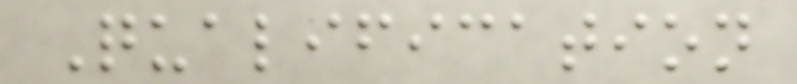Qualification
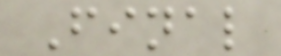Final
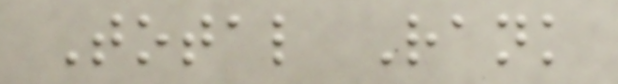Total Rank
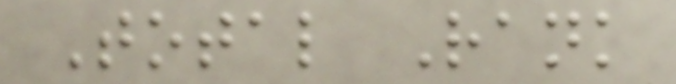Total Rank
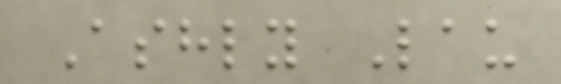Ashly Lau
